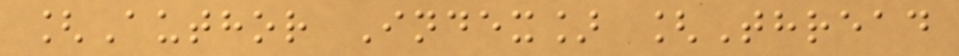[Author Index] [Thread
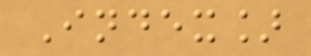Index]
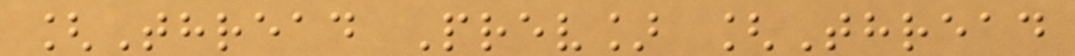[Thread Prev] [Thread
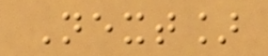Next]
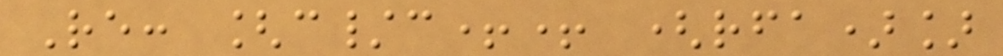Re: [c/c++ (rfa)]
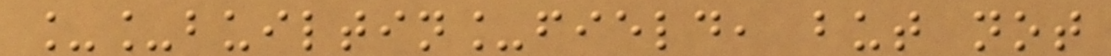__builtin_field, but not
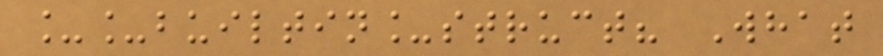__builtin_struct? What
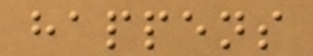happens
